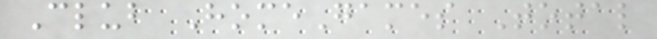Club HomeGames Total
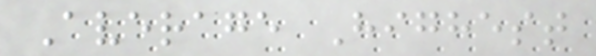Average Highest
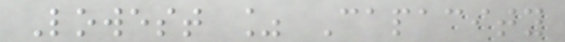Lowest % Capacity
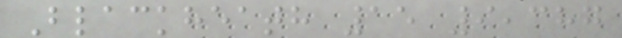Blackheath 15 9,387
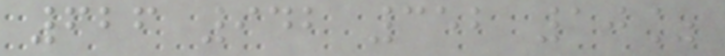626 942 352 10%
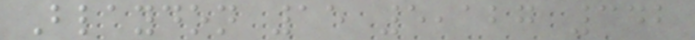Blaydon 15 5,127 342
